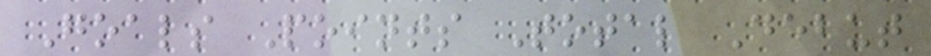Goals Points Total Debut
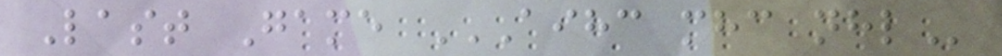Last Game AIHC MHC NHL
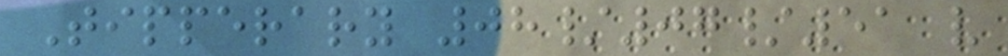Tipperary 08/07/51 v
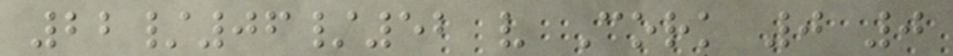22/06/52 v Cork 0 0
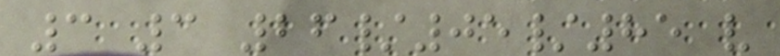3 3 26/05/85 v
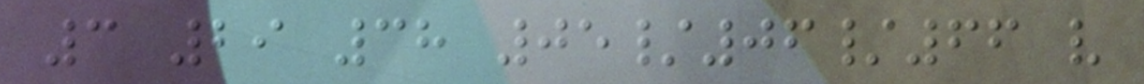3 29 38 05/06/66 v
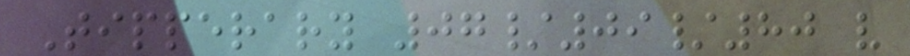Tipperary 07/09/80 v
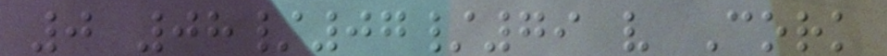0 08/07/79 v Cork
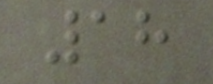18
